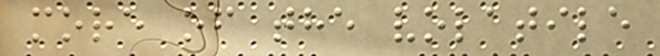more of the volatile
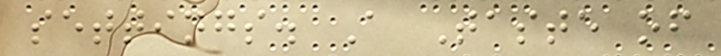settings. A Taste of
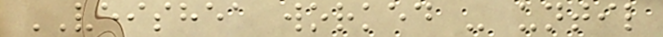VEISHEA worked - until
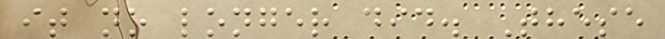it no longer did. These
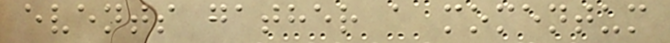events gather a momentum
